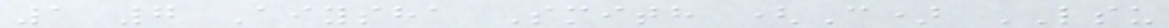1 7 Aiysha Smith (C) LSU
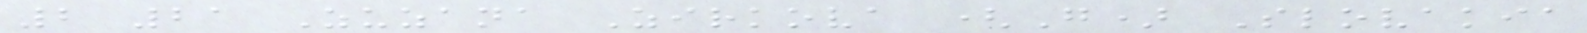2 21 Zuzana Zirkova (G) Slovakia
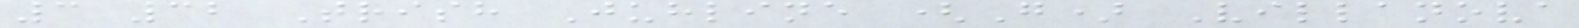3 32 Trish Juhline (G) Villanova
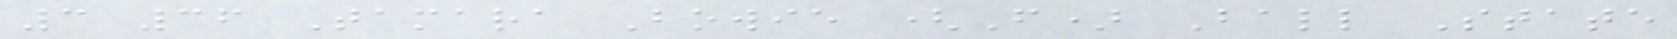3 36 Tamara Bowie (F) Ball State
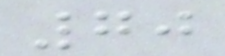70
